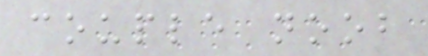couple noob
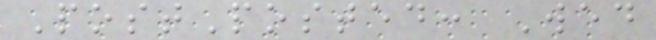PostPosted: Wed
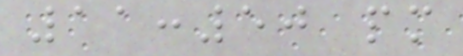11:50 pm
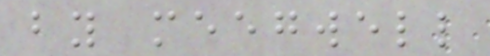by meegwell
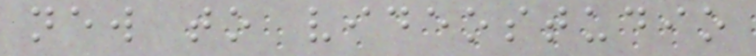new to videostudio
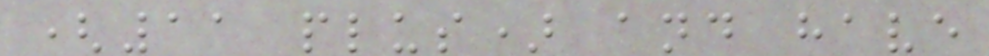(11 plus) and have
